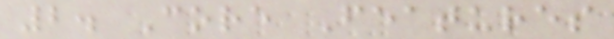2. Core Features
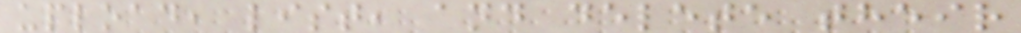upload, list, and delete their
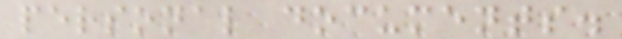personal documents.
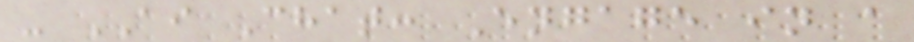- AI Chat: Engage in a
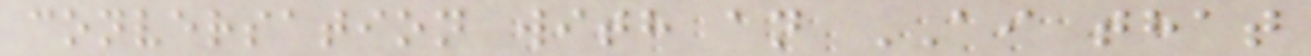conversation with an AI that
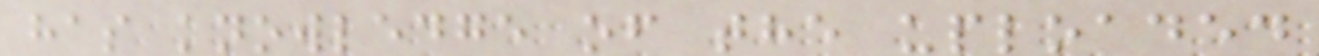has knowledge of the uploaded
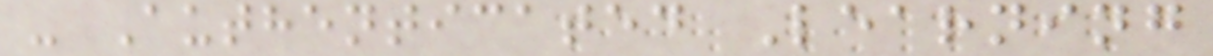- Authenticated Learning
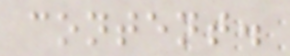content.
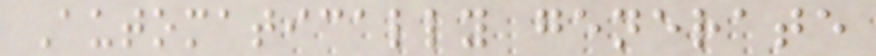Automatically generate
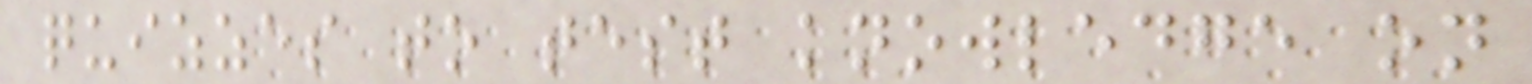quizzes to test knowledge on
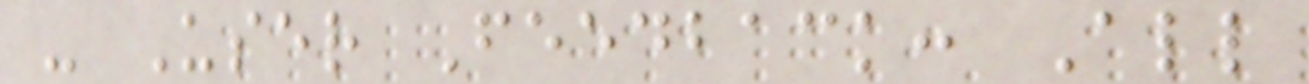- User Feedback: All
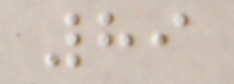89
